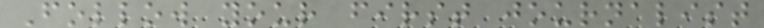Follow your first journalist
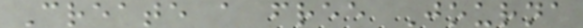Create a free Journa
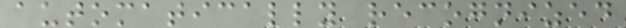automatically recognized
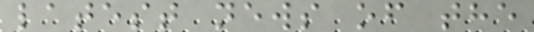latest news of the
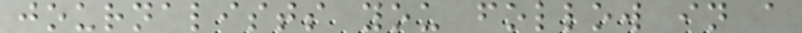journalists you follow in a
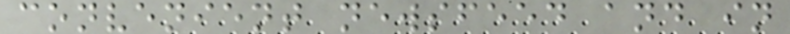convenient newsfeed and in
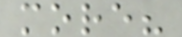more?
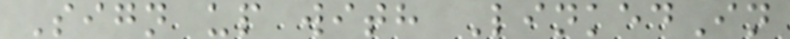Sign up with LinkedIn
